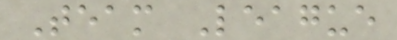Team League
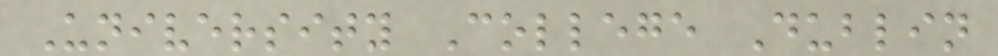University College Dublin
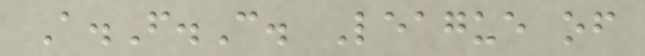A.F.C. League of
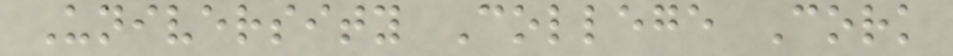University College Cork
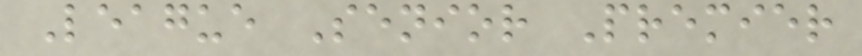League Senior Premier
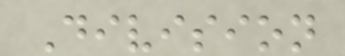Division
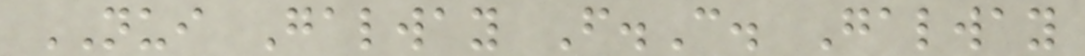NUI Galway F.C. Galway
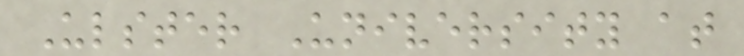Ulster University at
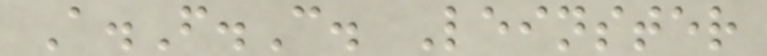A.F.C. Leinster
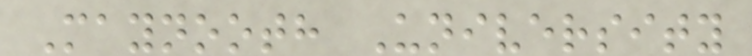Maynooth University
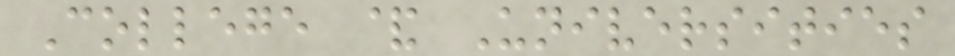College & Universities
